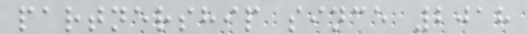partnership since 2018
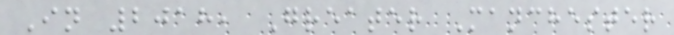In 2018, Greater Manchester
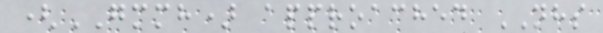(GMMH) approached NHS
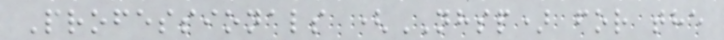Professionals (NHSP) for the
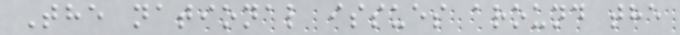The national issues around the
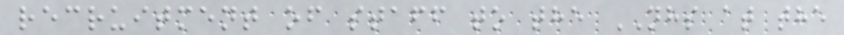recruitment of staff to the NHS at the
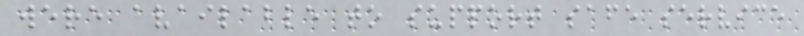were available to support safe service
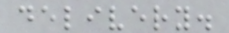delivery.
